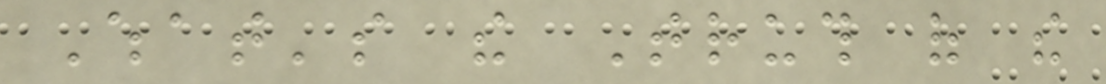What's the Truth of the
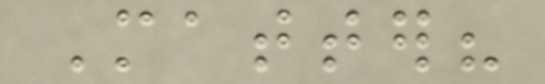Matter?
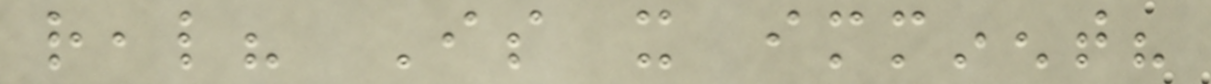real? Is it imminent?
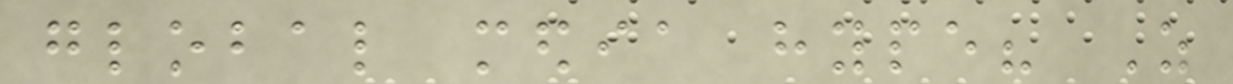global media hype? As
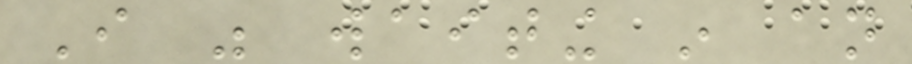I was waiting in an
